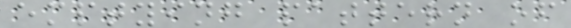emptying pattern of
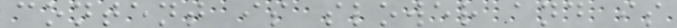content is slower and is
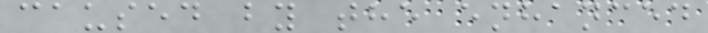caused by the enhanced
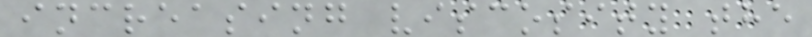increasing viscosity the
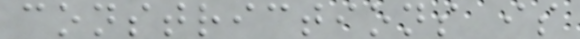constrictions is
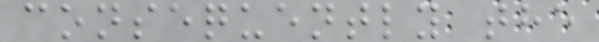consequently the
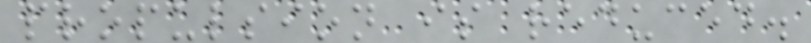propulsion is reduced.
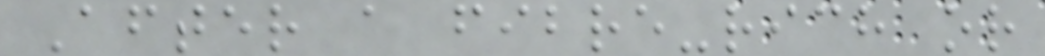After a fibre-rich or
